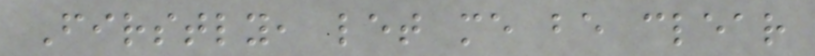Firstly, let me be clear
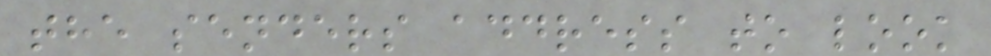the senders address to look
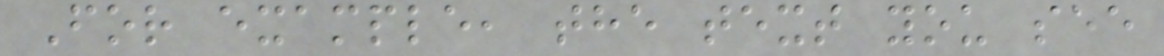For example, the text you see
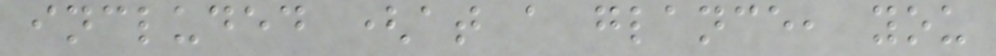included (at a glance, you
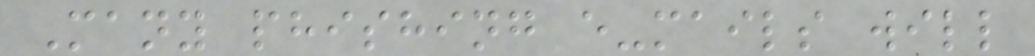Many phishing e-mails will
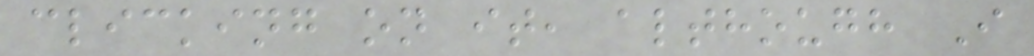clicking on it, although I
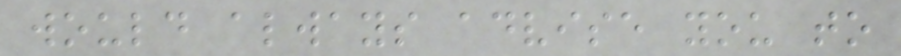would always advise you to
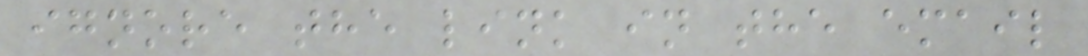ignore the link in the email
